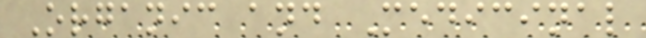Organic and Medicinal
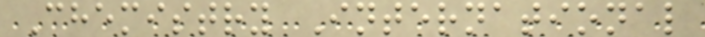Chemistry International
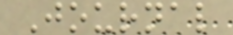Journal
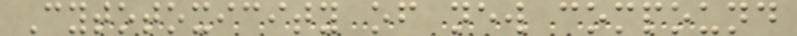Cytotoxicity of new compound
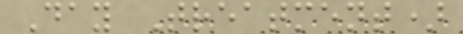Day Treatment)
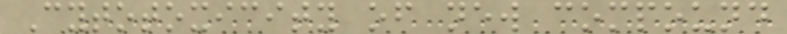Cytotoxicity of new compound
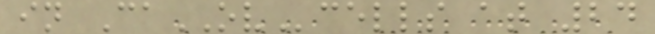in CaOVcells at 24
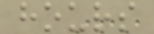hours
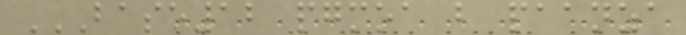BASE12 PGMOA B PAANZA
